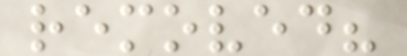removed?
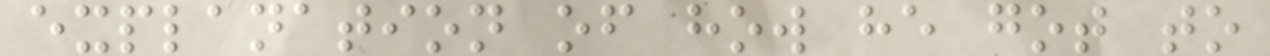explanation of how he got to
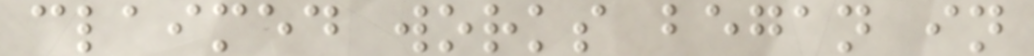claimed works began in
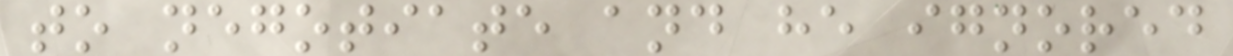to negotiate and he ignored
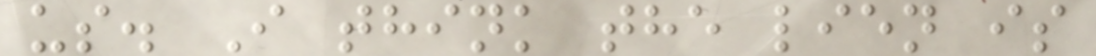us. I think the lien is
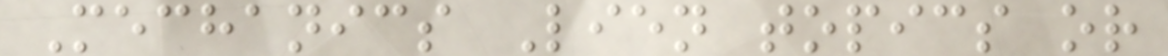Mechanics Lien topics or
